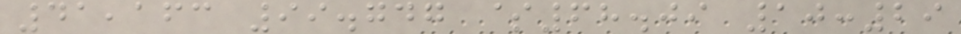41,163 99.747 $68.09 10:29
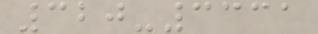320-3331
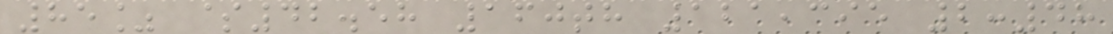85% $42.58 160th 121,395 2:48
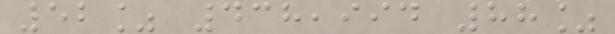52% 438,994 88%
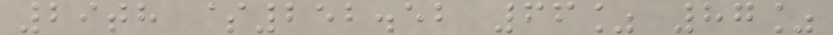29th $252.52 66% 87%
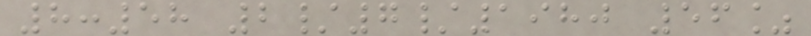8:58 2/7/1980 56%
